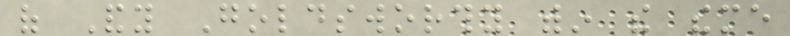of Andy Goldsworthy within the theme
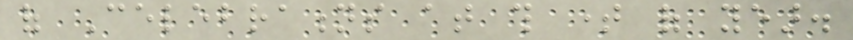of Celebrations at this time of year.
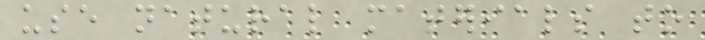use natural materials to
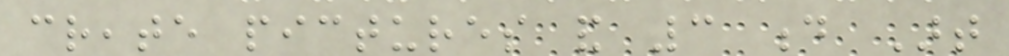create pictures and 3 d Art
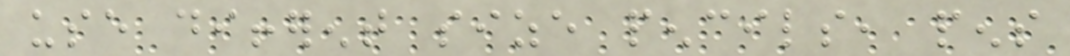use different size pencils, pens
